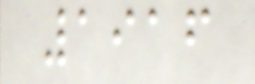1916
